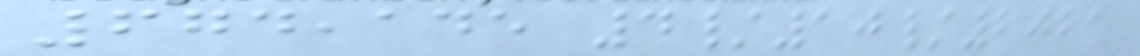674,145 4/10/2021
